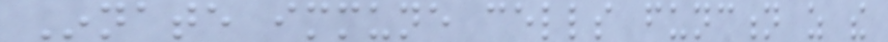Innate immune cells function as the
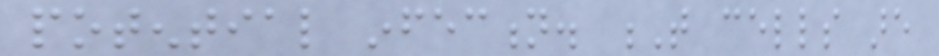potential infection. T cells are
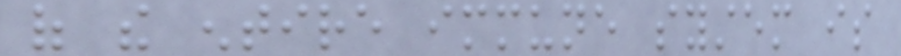of the entire immune system is
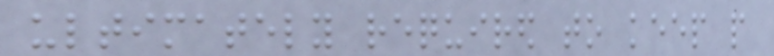ultimately required to keep people
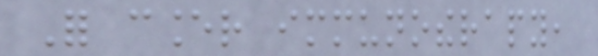For cancer immunotherapy,
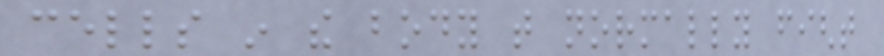cells in the body that normally fight
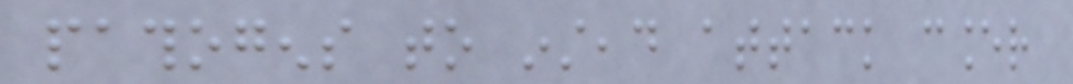pathogens to instead attack cancer
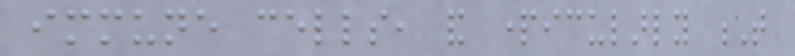immune cells, and particularly T
